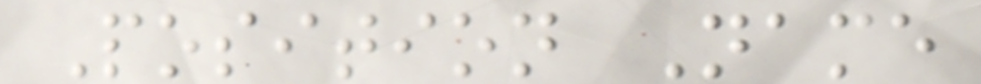Position Name
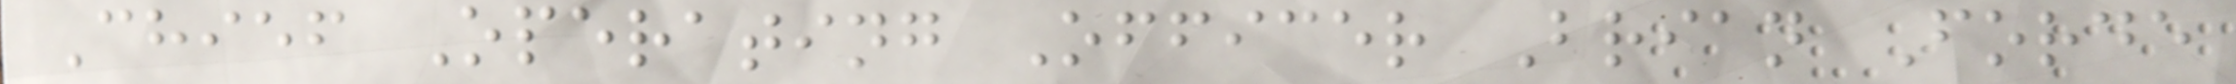Chief Operating Officer Brian Forde
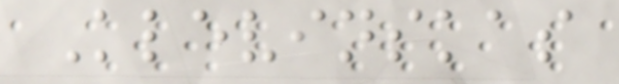Klevinskas
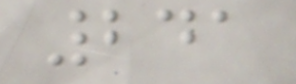241
